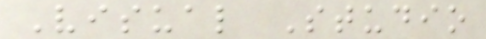Visual Studio
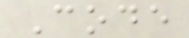Code
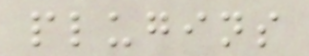plugins
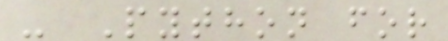- Python for
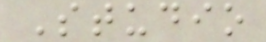Studio
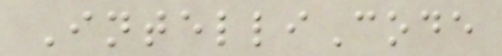IntelliCode
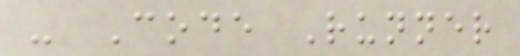- Code Runner
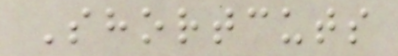Shortcuts
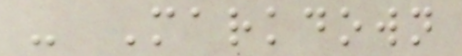- Markdown
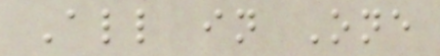All in One
